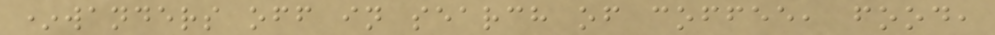*wanders off in search of coffee, food,
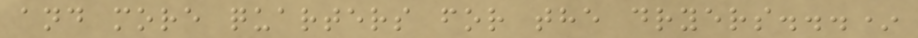and more quarters for the dryers...*
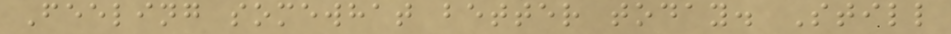Feeling somewhat better today. Still
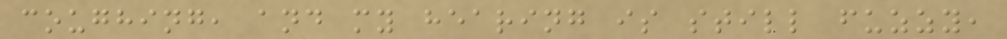coughing, and my hearing is still fuzzy,
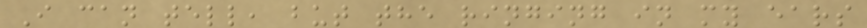I can tell, but the ringing in my ears
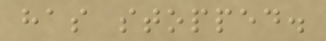has stopped.
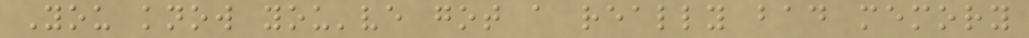You know you've got a really bad memory
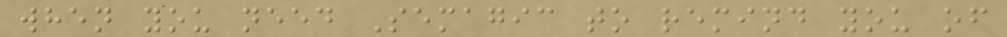when you need Semagic to remind you of
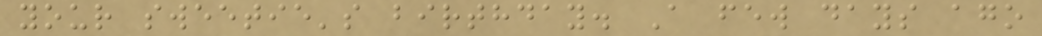your sweetie's birthday. A few days ago
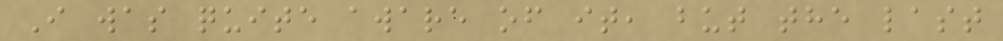I was quite aware of it, but the last
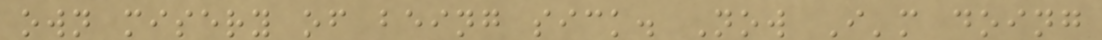own misery of being sick. Now I'm doing
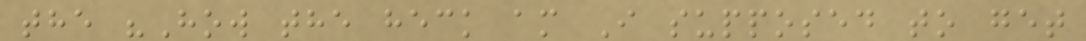the "How the heck am I supposed to get
